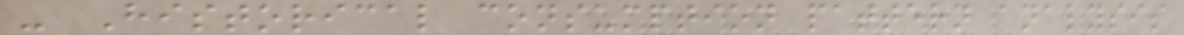- Historical consumption pattern analysis
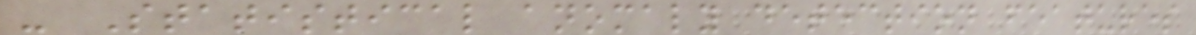- Statistical anomaly detection features
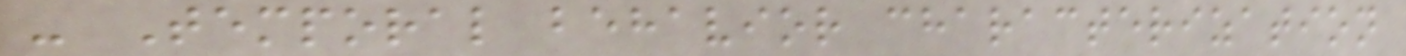- Temporal behavior characterization
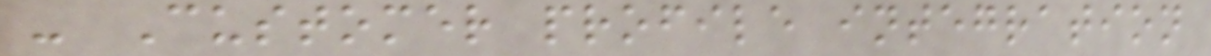- Customer profile integration
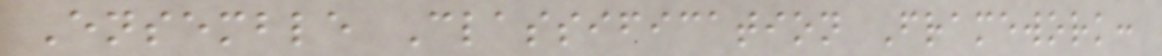Ensemble Classification Framework:
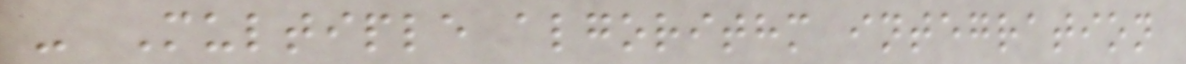- Multiple algorithm integration
